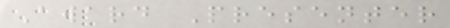Award Presenter
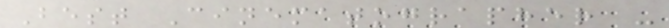Best Cinematographer -
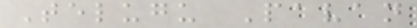Telugu Pavan
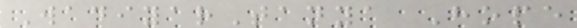WadiyarTanya Hope
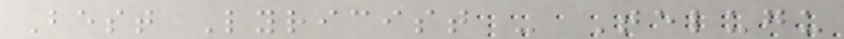Best Lyricist - Telugu
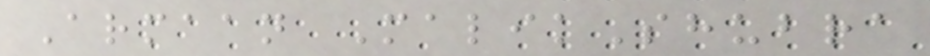Armaan MalikShubra
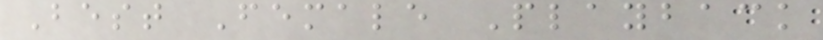Best Female Playback
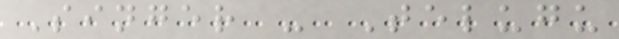Singer - Telugu
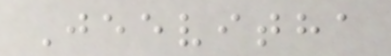Jeevitha
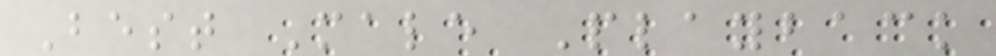Best Male Playback
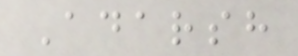Adarsh
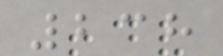238
